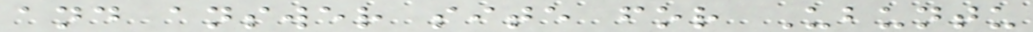and answer site for Ubuntu
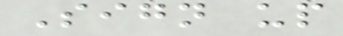Sign up
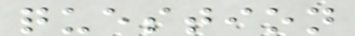question
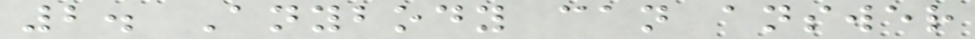2. Anybody can answer
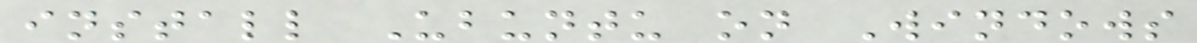install Ubuntu on Windows
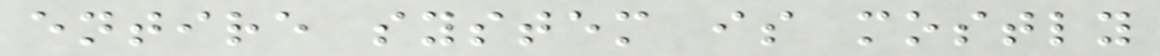entire system is mostly
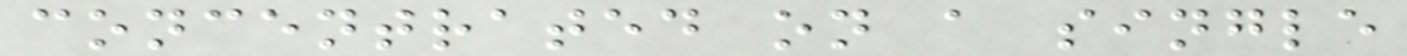concentrated on a single
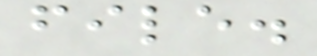file.
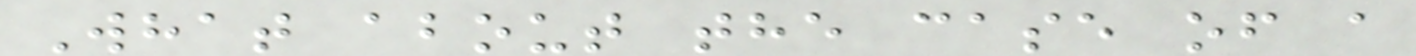What about the case of a
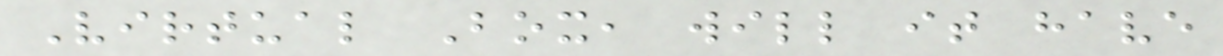Virtual Box, will it have
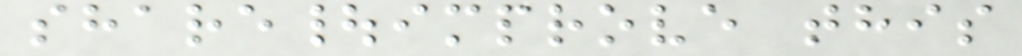share|improve this
